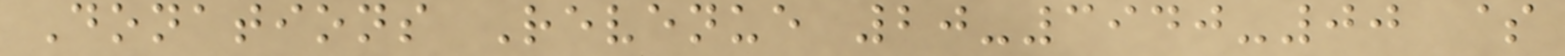Donations Revenue 20-3940-00 $
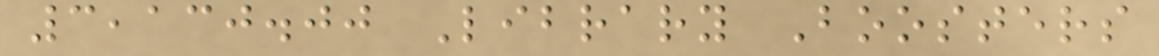3,130.00 Library Boosters
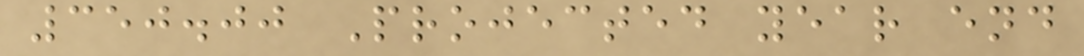350.00 Projected year end
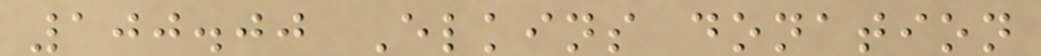100.00 Elkins donation
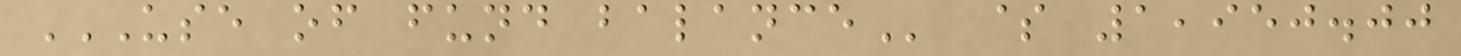USE OF FUND BALANCE $ 1,950.00
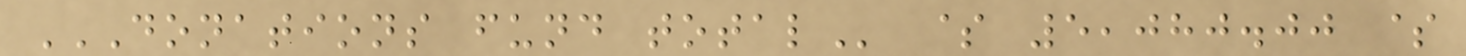DONATIONS FUND TOTAL $ 5,080.00 $
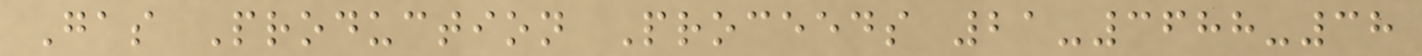Gas Production Proceeds 21-3688-38
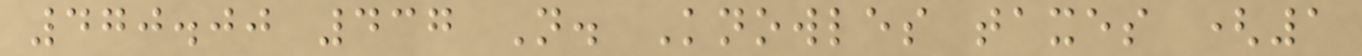470.00 437 N. Knowles taxes (1
